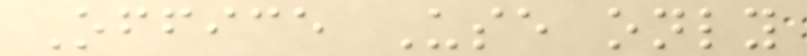Office Use only
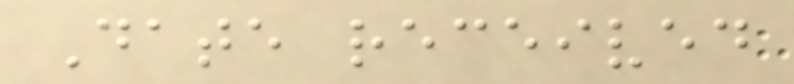Date received
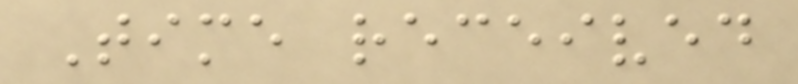Time received
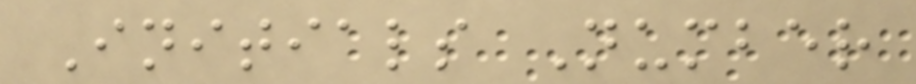Initials Number
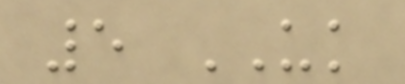5 UK
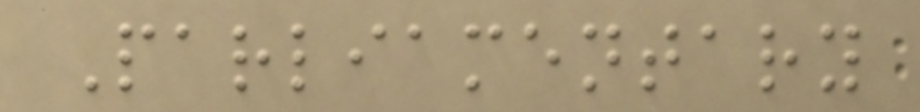Parliamentary
